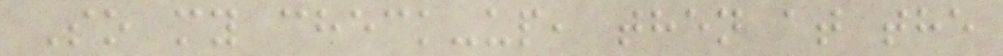So my check-up, then at the
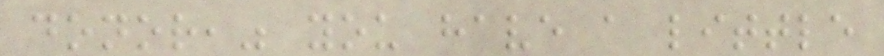donor," you have a little
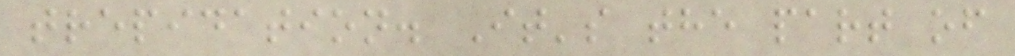trepidation. It's the part of
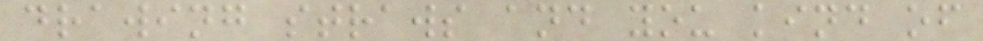drawing straws and you kind of
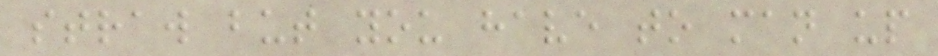straw but you have to man up
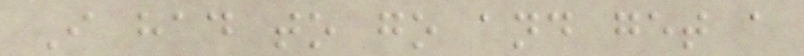I had to go and get a
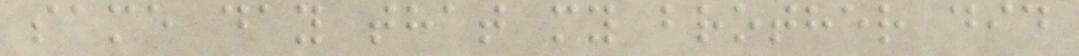same day that my brother did
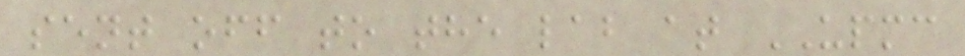sent off to the lab at UPMC
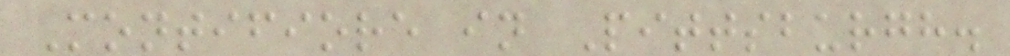Montifiore in Pittsburgh.
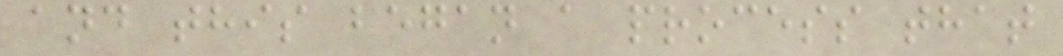and this began a process that
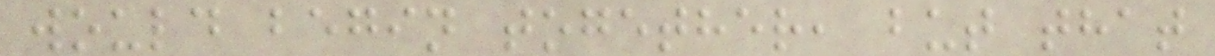would begin together, but that
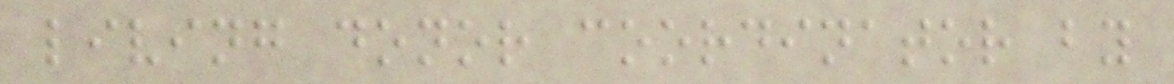living donor coordinator by
